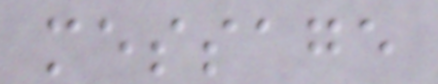message
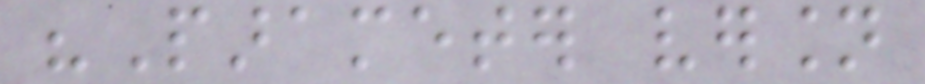"Parameter version
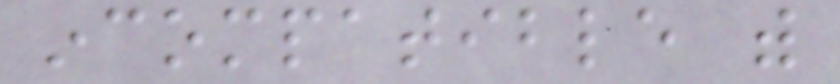incompatible with
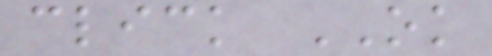click OK
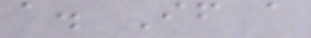a. If a
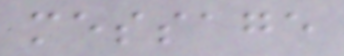message
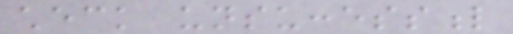check unsuccessful
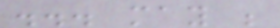... may be
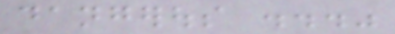dangerous ..."
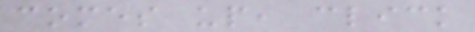comes up, click
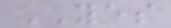YES
